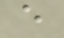e
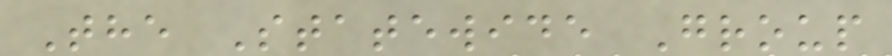The Statewide Group
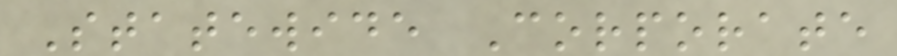Statewide Corporate
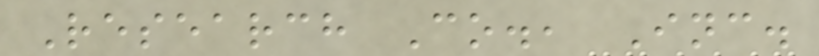Research Co., Inc.
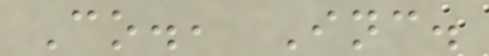Co., Inc.
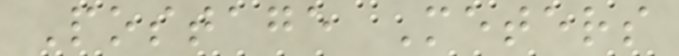Postage Meters
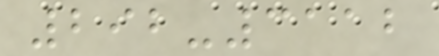292-3112
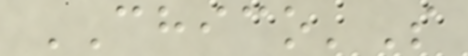CHICO'S
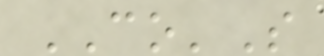CO'S
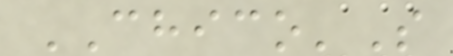CHICO'S
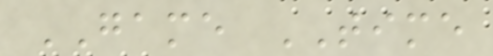GAME TIME
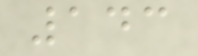143
